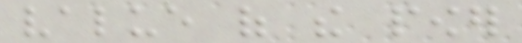value of the power
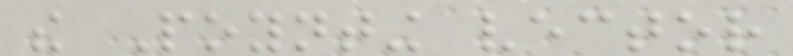the Poynting vector
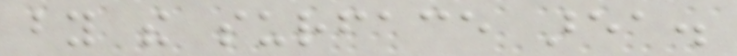by the surface area.
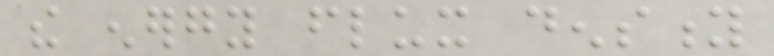the energy flux density
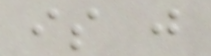is just
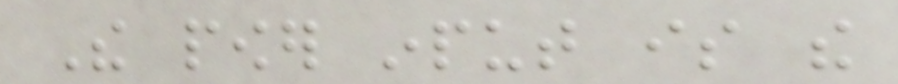The power input is the
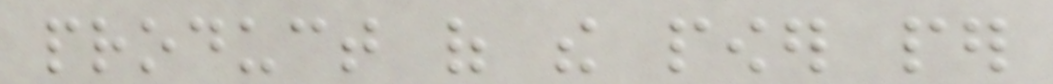product of the power per
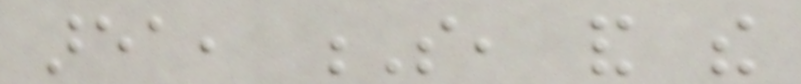area, S, and the
